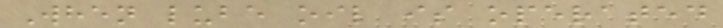When lube oil is operated
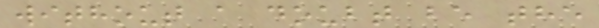without a doubt be the
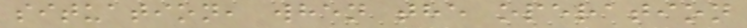situation, when the operation
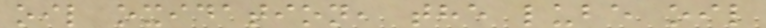oil oxidation, the lube oil
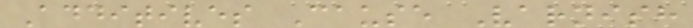Additives Cause Varnish
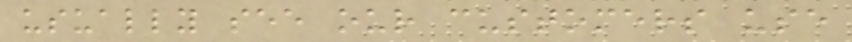usually see our customers use
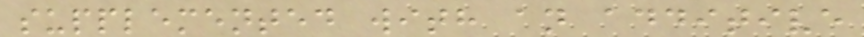supplemented with an additive
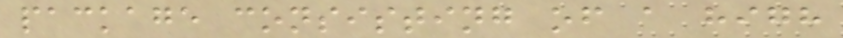package consisting of a high
